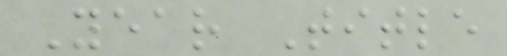Year Title
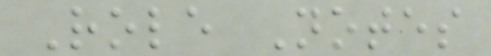Role Notes
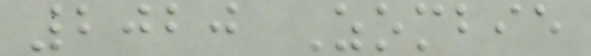2020 Zombie
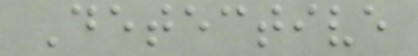Detective
